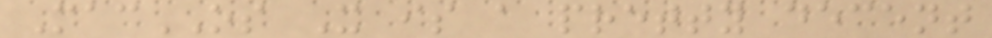MacOS X is a pretty decent
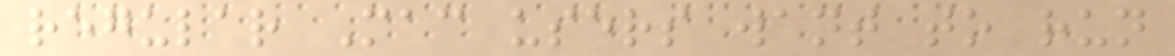regular Mac users want to run
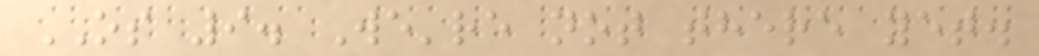OS 9. We're not there yet.
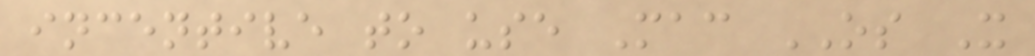incentive to use Mac OS X
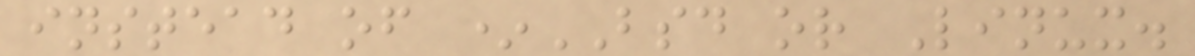instead of *BSD or Linux.
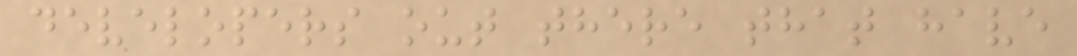developers out there that have
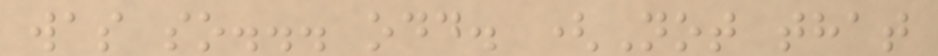was so... odd. (Not that
